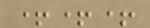+++
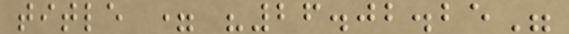title = "26.02.25"
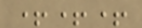+++
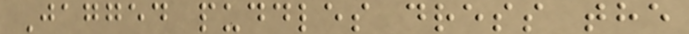Jagged puddles dress the
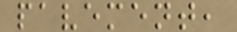pavement,
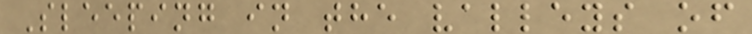Sleeping in the valleys of
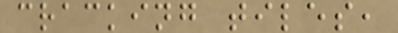cracking tiles,
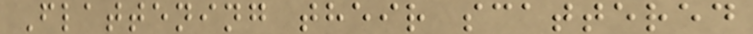Flattening their scattered
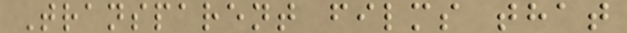Transparent films that
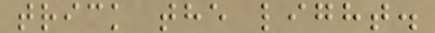trick the light.
